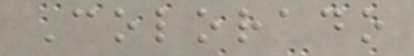Colorado
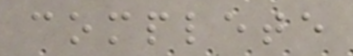complete
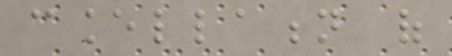cancellation of
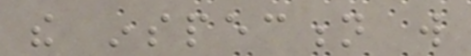the inspection will
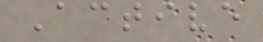Active
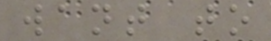want to
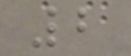2
